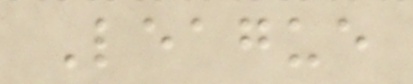League
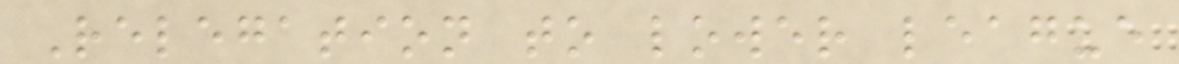Relegation to lower league
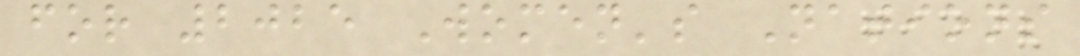for 2025 Women's Nations
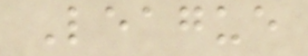League
